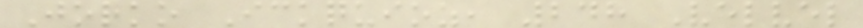Jorko Ickquioz, 248 Velvel
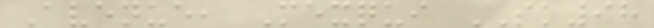Avenue, Mexqui SK98
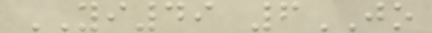YI49 6JO
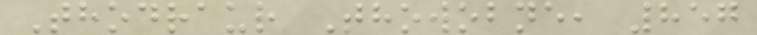Thodraur Thowobne, 857
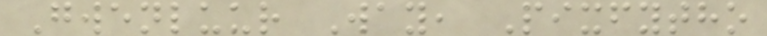Gwenluur Way, Pixfytho
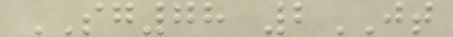SG78 2JT
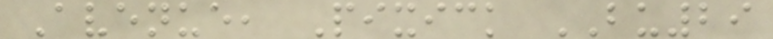Avenue, Pixick BU29
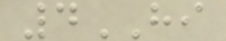4HI
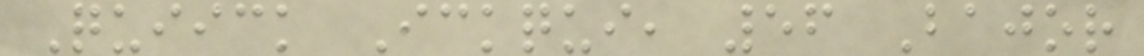Quiick Ickqui, 56 Bajor
